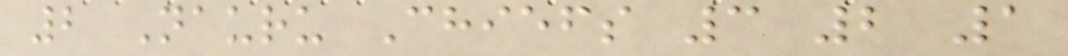2 Nauru Chiefs 3 2 1
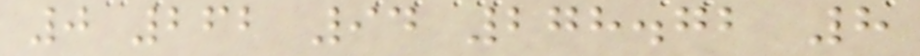0 262 94 278.72 8
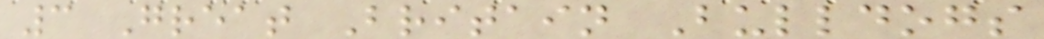3 Great Britain Bulldogs
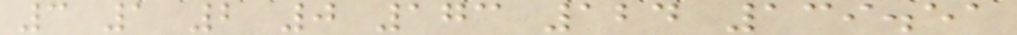3 1 2 0 173 124 139.51
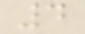4
